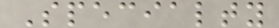Specialty
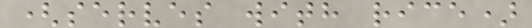(serves with rice)
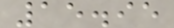15.95
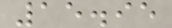15.95
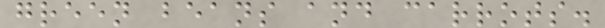green beans and carrots.
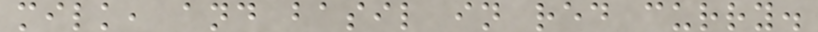milk, and basil in red curry.
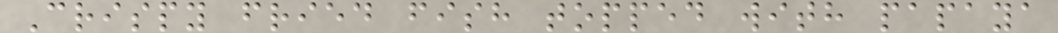Crispy fried fish topped with papaya
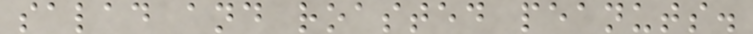salad and roasted peanuts.
